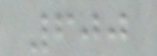600
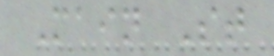Main St
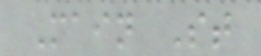Main St
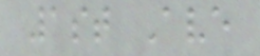1st Ave
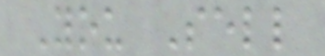You Sell
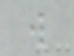w
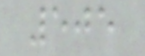505
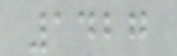1427
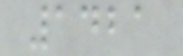1421
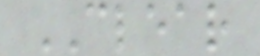CLEAR
